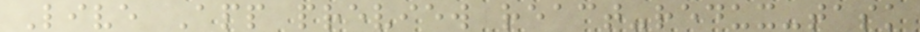Live App preview react-redux-task
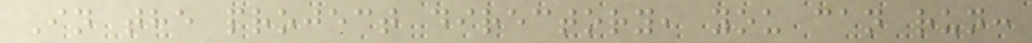In the project directory, you can run:
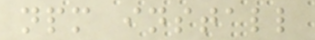npm install
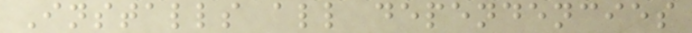Installs all dependencies
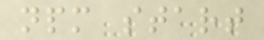npm start
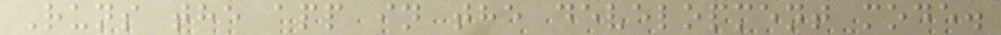Runs the app in the development mode.
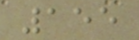155
